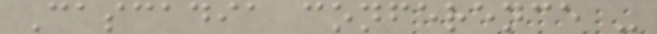Cascadia conference -
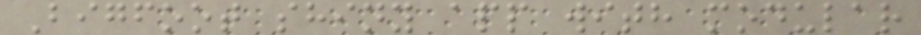Bigfoot shiny app with modular
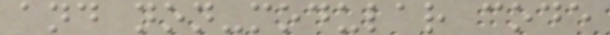and non-modular code
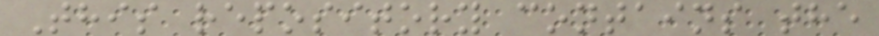This repository contains the
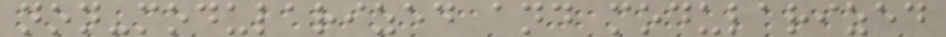non-modularized and modularized
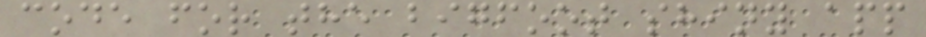code for the bigfoot shiny app
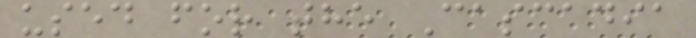used for the Cascadia
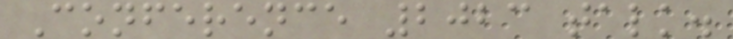Conference 2023 talk.
